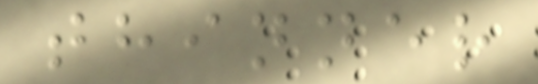thinner
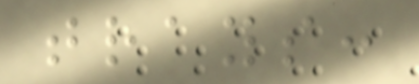trays:
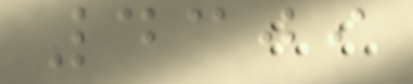4309
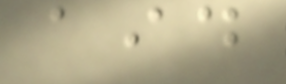aid
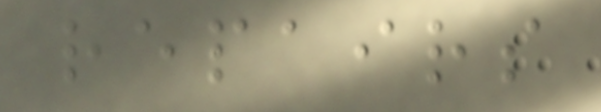repairs
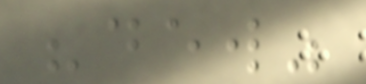"dew"
